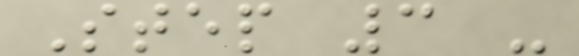Step 3 -
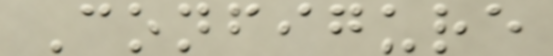Configure
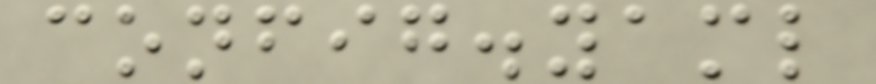config.yaml
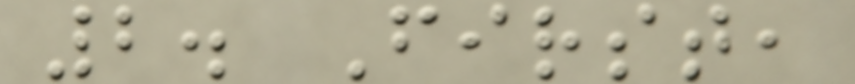2. First,
